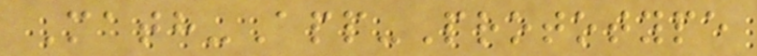Math-App-Prototype
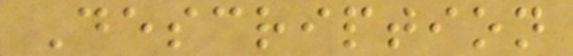Description
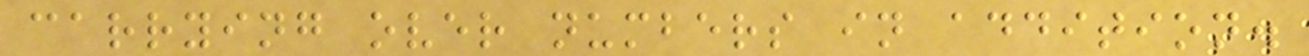carrying over numbers in addition.
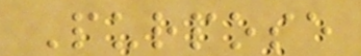Purpose
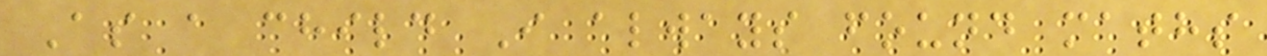As a child I always found maths
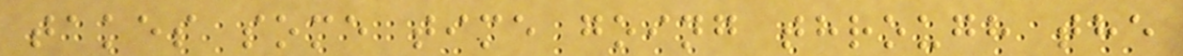takes some time going through the
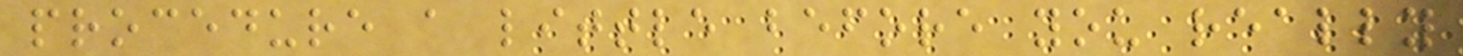procedure a little before you really
